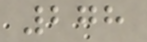278
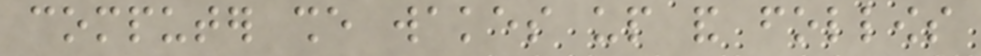computer she wakes up and follows
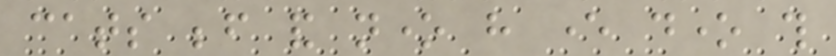cats before and none have ever done this
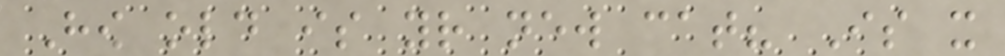How old is your new cat? Is it
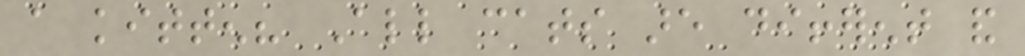a kitten? All cats are different and
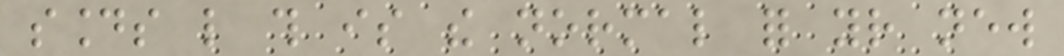sounds like this is the normal for your new
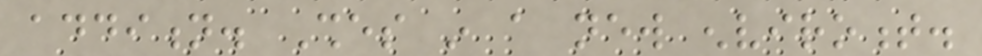addition. Shes in a new enviroment.
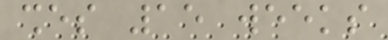shes 15 weeks
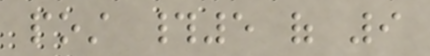post #5 of 9
